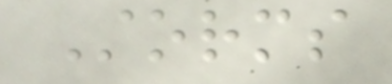Storms
